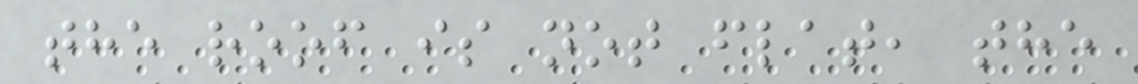the roof is not flat, the
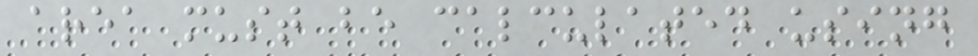area must be calculated using
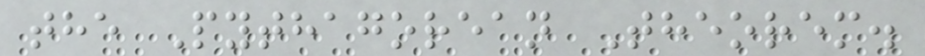the Pythagorean Theorem.
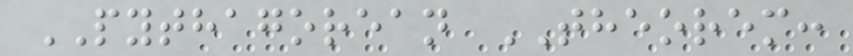PYTHAGOREAN THEOREM:
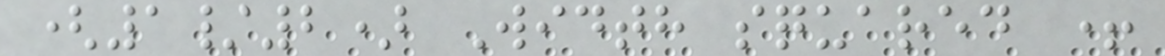(1/2) Width squared +
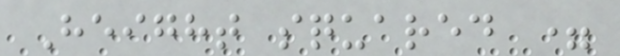Height squared =
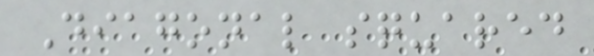Diagonal squared
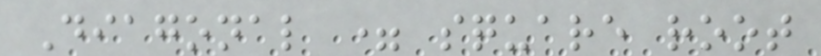Diagonal = square root
